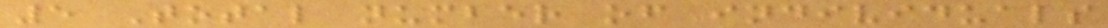5 Total number of individuals
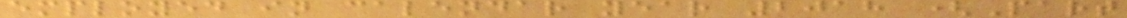employed in calendar year 2018 (Part
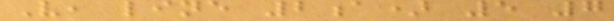V, line 2a) 5 7
